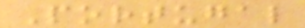Portugal
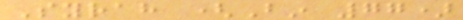Syrah (Bin 77)
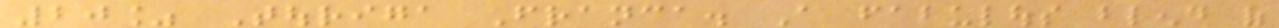20% Touriga Franca. A fabulous blend of
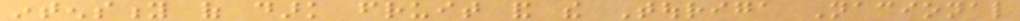intensity of dark fruit and the Touriga Nacional
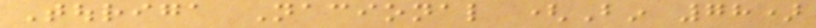Touriga Nacional (Bin 78)
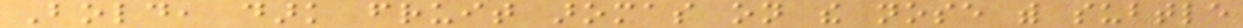Bold, dark fruit aromas on the nose with subtle
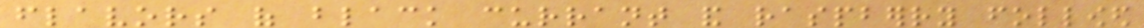flavors of black currant and raspberry followed
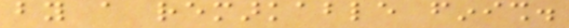by a remarkable finish.
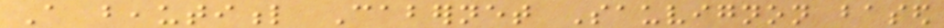A beautiful Cabernet Sauvignon based
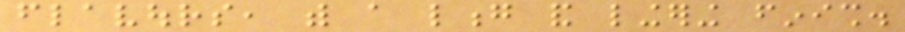flavours, with a long and lingering finish.
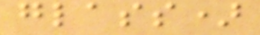glass)
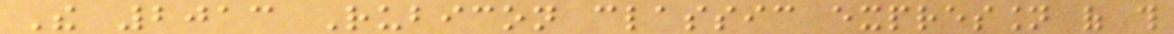The 2013 Rubicon classic expression of this
